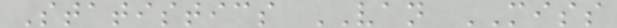Statistics VAN MISS
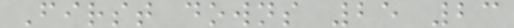First downs 25 23
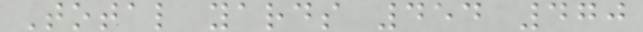Total yards 454 470
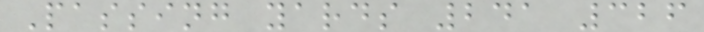Passing yards 241 326
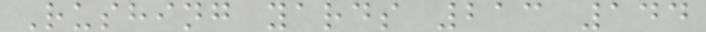Rushing yards 213 144
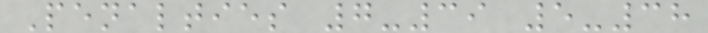Penalties 7-39 5-38
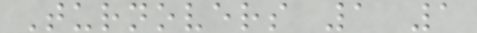Turnovers 1 1
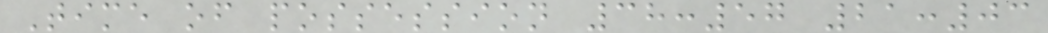Time of possession 38:57 21:03
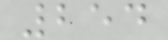254
